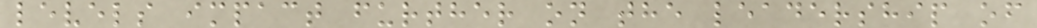levels impact further on the leadership of
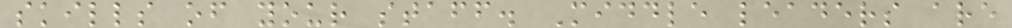skills of your staff. Middle leaders are
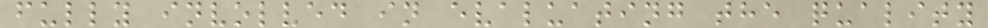fully involved in evaluating the quality
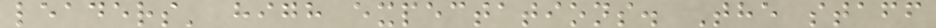leaders' high expectations. The staff
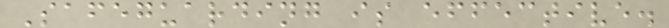Safeguarding is effective.
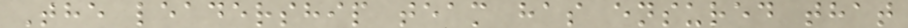The leadership team has ensured that
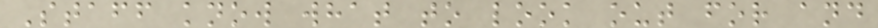Staff know what to look out for and
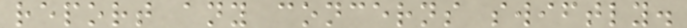report any concerns swiftly.
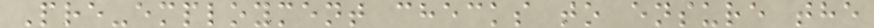Pre-employment checks to ensure the
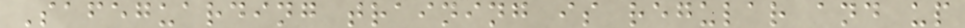Safeguarding training is regular and up
